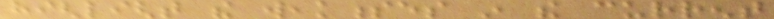highlight the weaknesses in the current
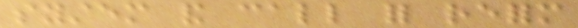system and call for reform
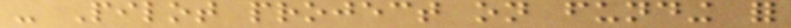- Pilot project on funding for
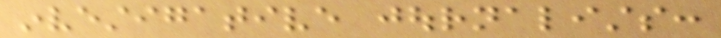investigative journalists:
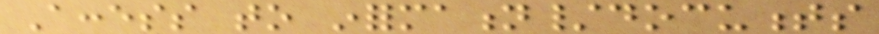Access to information/documents
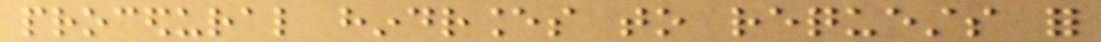procedural hindrances to requests for
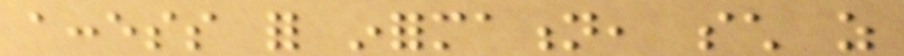access for information, such as
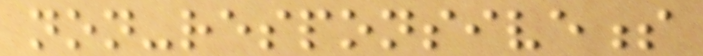non-responsiveness
